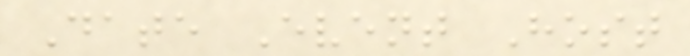Date Event Host
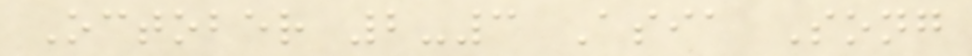October 2-3 Asia Song
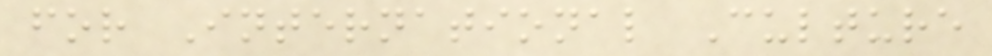for International Culture
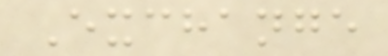Exchange
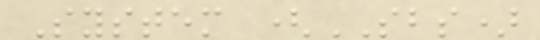System (SBS)
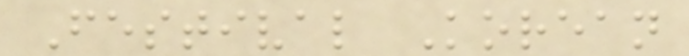Festival Korean
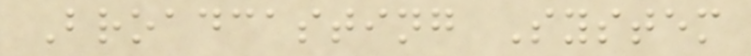Broadcasting System
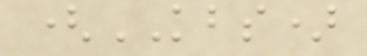(KBS)
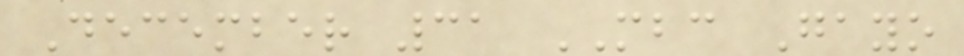December 31 MBC Gayo
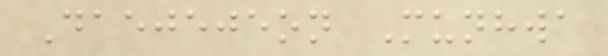Daejejeon Munhwa
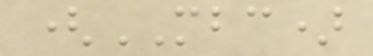(MBC)
